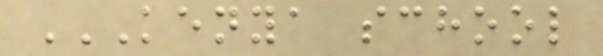KENYA SCHOOL
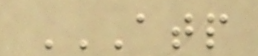ATP
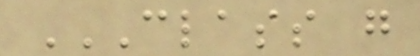CLASS G
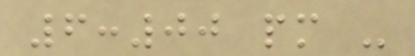6:00 pm -
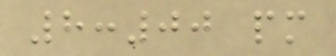8:00 pm
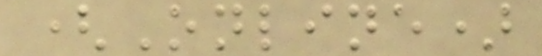(Online)
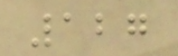127
